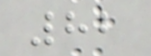82
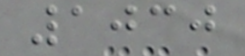1030
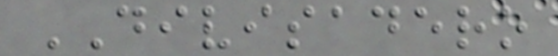DIVISADERO
